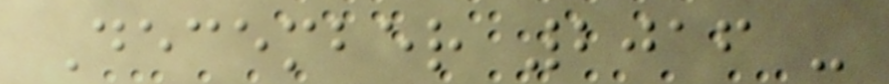December 2016 -
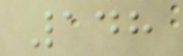148
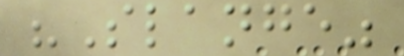"Slange"
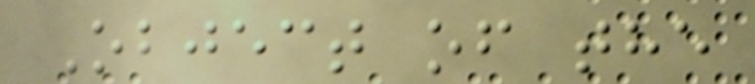Object of the
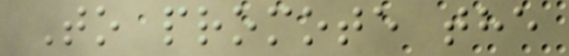To promote the
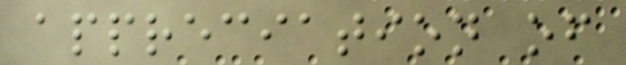appreciation of
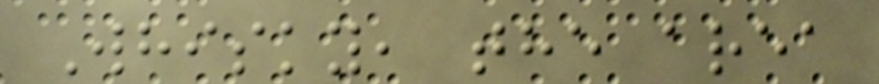Whisky, the area
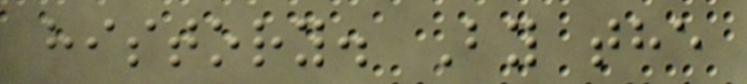history. By the
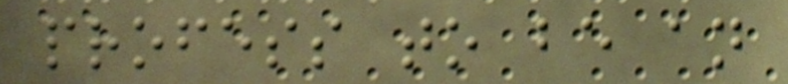profess to be an
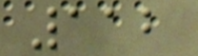112
